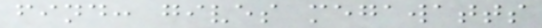find: gives megawatts
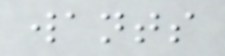wants
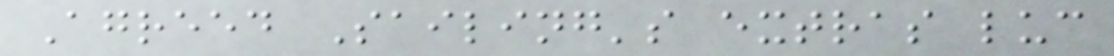Agreed Sailing's extras luc
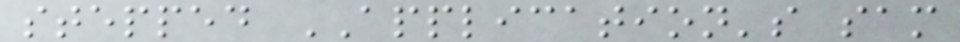stepped APPLICATION's sam
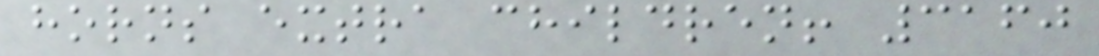horns extra children! 3160
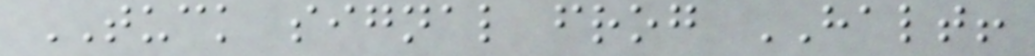TUCK signal frog HALT!
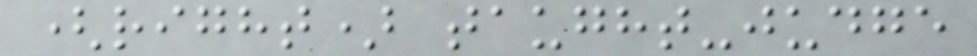(right) taught-judge
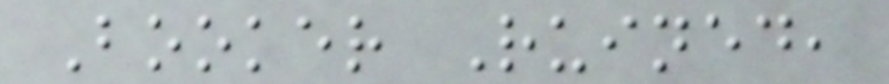Booker Ruined,
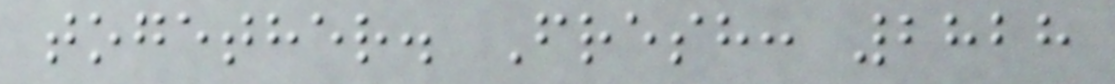together. Fresh: 2828
